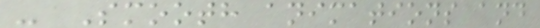- Smooth animations and
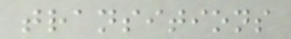transitions
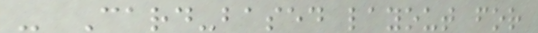- Card-based layout for
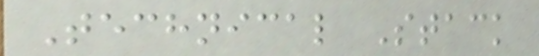Technical Stack
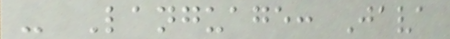- Language: Java
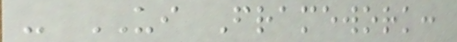- UI Framework:
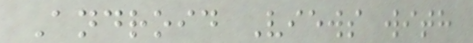Android Views with
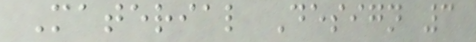Material Design 3
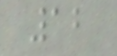12
